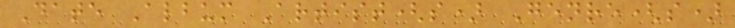Date Album Artist(s) Genre(s)
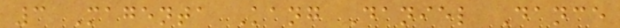3 Magenta Kang Daniel Dance
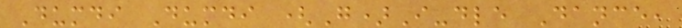Dumdi Dumdi (G)I-dle Dance,
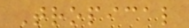Tropical
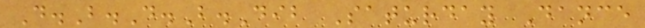D.B.D.B.Dib Saturday Dance
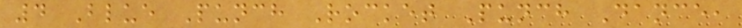4 Blue Punch Rocket Punch Dance,
